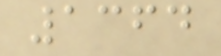1364
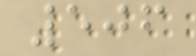506
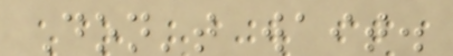Don't wait.
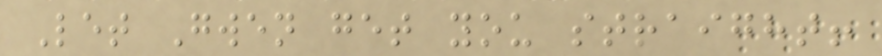Let Gwen get you straight!
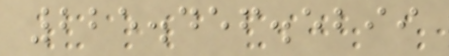225.456.5299
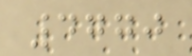4770
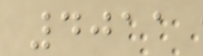4011
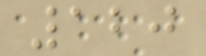120
